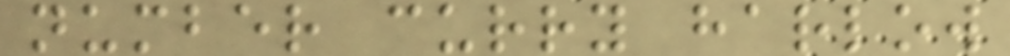number curry harlow
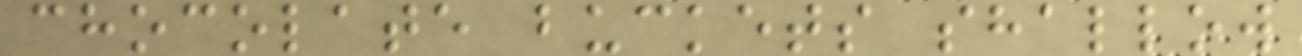chocolate buckets shallow
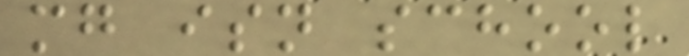mg isn school
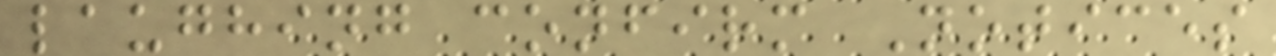laughing confirm Notices
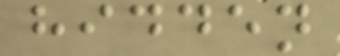hidden
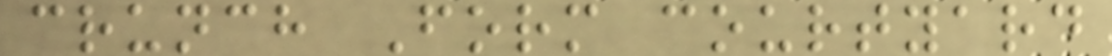crunch Form courtyard
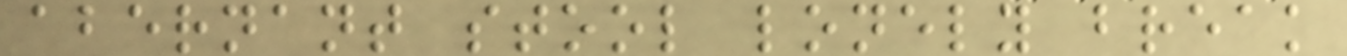abernant stool lonely break
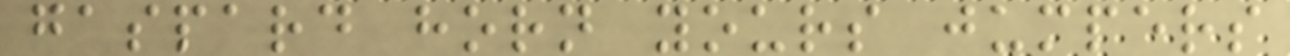gaspard horn yours jumpers
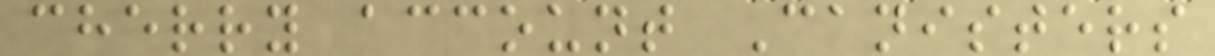cherry account Canisters
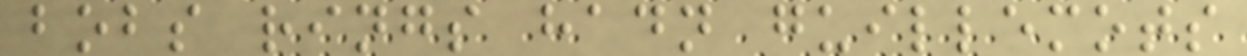bobs rings hadn guillemots
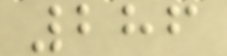286
